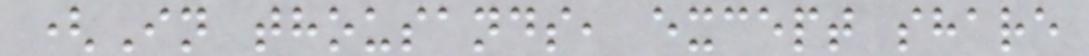(In thousands, except share
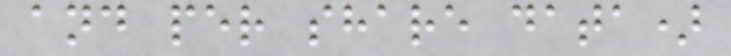and per share data)
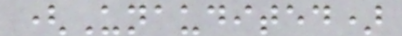(Unaudited)
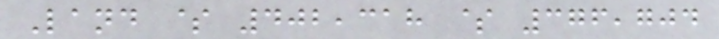Land $ 402,318 $ 376,704
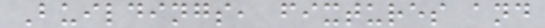Buildings, fixtures and
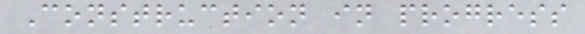Construction in progress
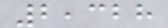2,328
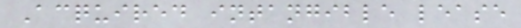Acquired intangible lease
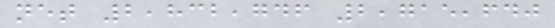net 2,832,746 2,715,640
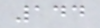144
